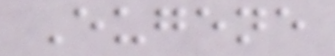Eugene
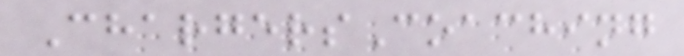ChargersCoaching
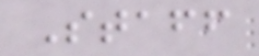Staff
